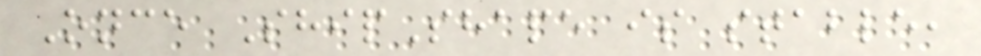Once ShipShape is stable,
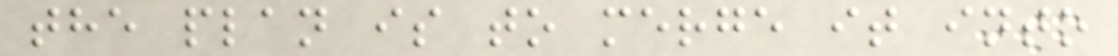the plan is to merge it into
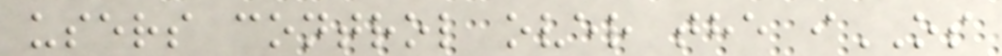users control over the iOS
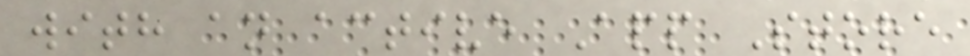with an active App Store
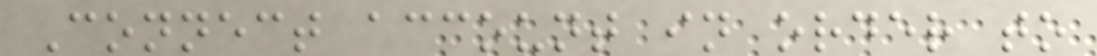Connect account in order to
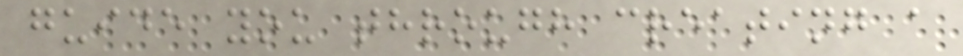guide you through creating a
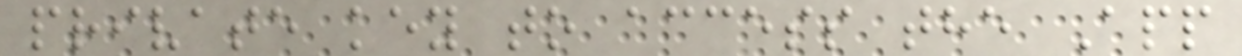private key to access the App
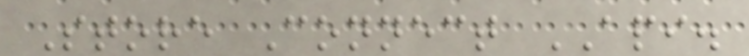Store Connect API.
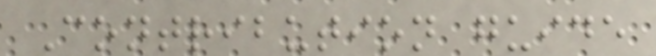Contribution guide
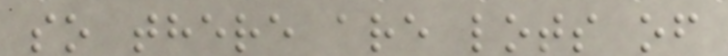so there are lots of
